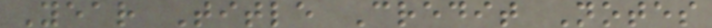Year Title Credit Notes
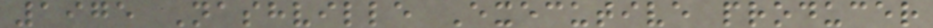1975 Nashville Executive producer
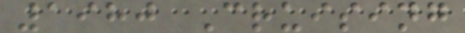1980 Cruising
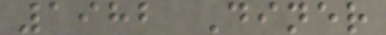1982 Diner
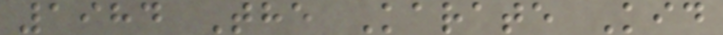1984 The Karate Kid
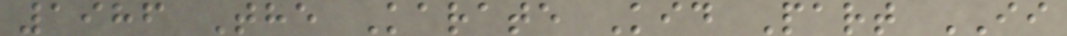1986 The Karate Kid Part II
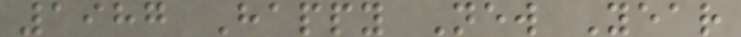1987 Happy New Year
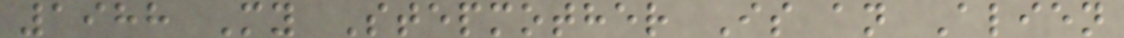1988 My Stepmother Is an Alien
